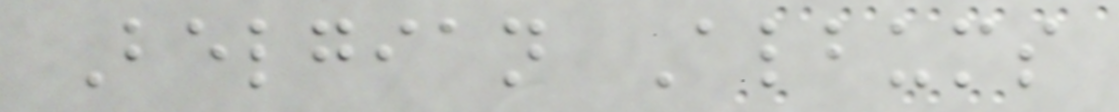Belgian Albums
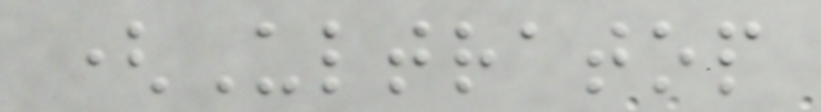(Ultratop
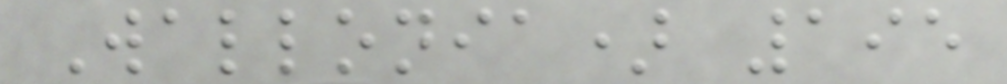Wallonia) 195
